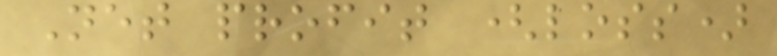Net profit (loss)
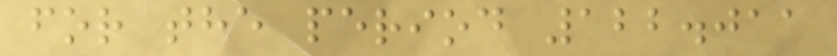for the period 122.011
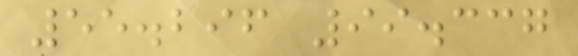55.296 99.337
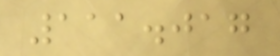111.017
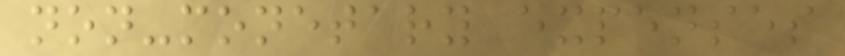non-monetary expenses
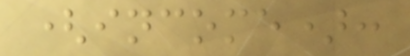(income):
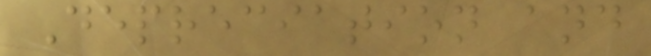Depreciation and
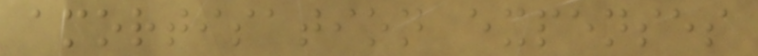amortisation expenses
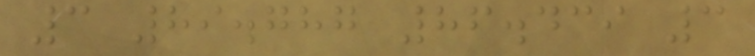3 89.787 86.439 3
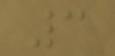3
